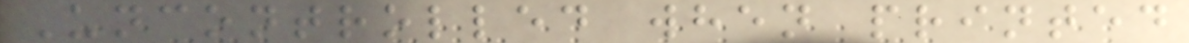Uncontrolled when printed
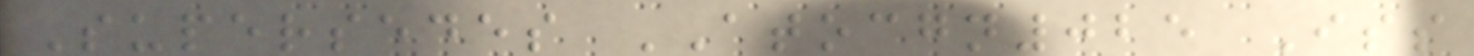Supersedes ATOCGN025 Iss
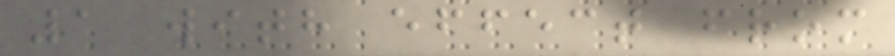1 with effect from
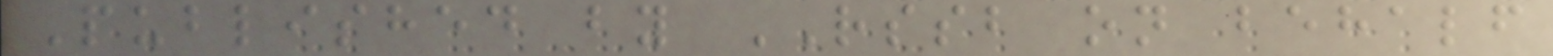Published by RSSB on behalf
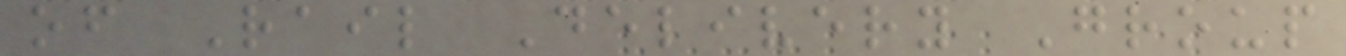of Rail Delivery Group
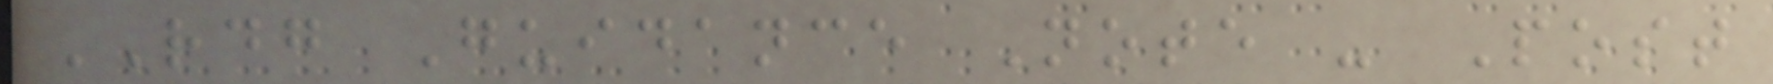RDG Guidance Note - Post
